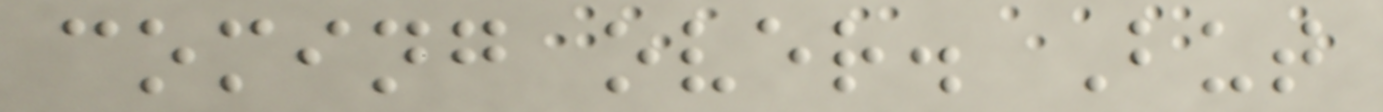coming over. But
